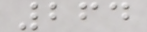264
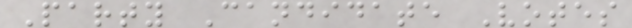Party Candidate Votes
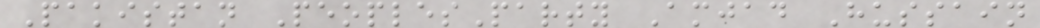Pakistan PeoplesParty Amjad Hussain
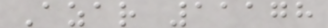Azar 11178
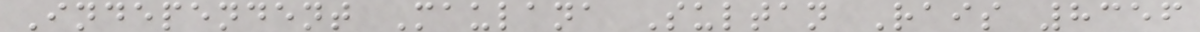Independent Maulana Sultan Rais 8356
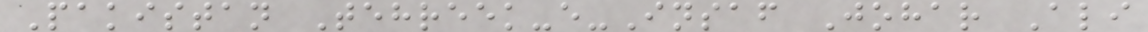Pakistan Tehreek-e-Insaf Johar Ali
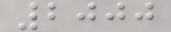2000
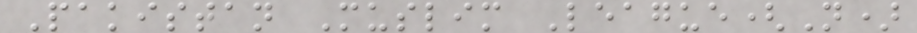Pakistan Muslim League(N)
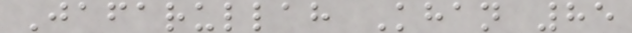Jafarullah Khan 85
